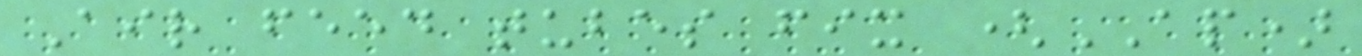Air feed tubes fix (AP)
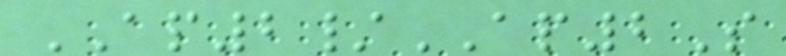AP2/AP2S
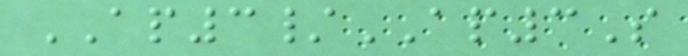AP3/AP3S
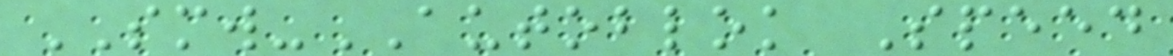SMW-AUTOBLOK Speed
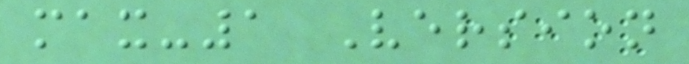max-1 Version
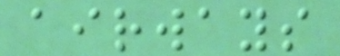airways
